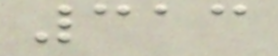313
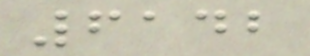6142
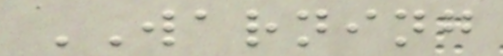WARNING
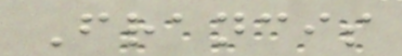Francis
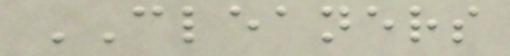CLEANERS
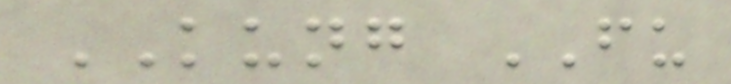KUNG FU
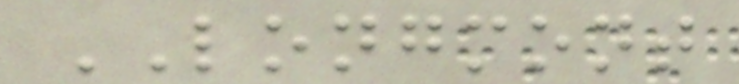LONGMONT
